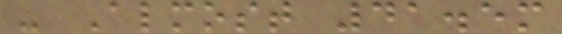- Almost 41.5m
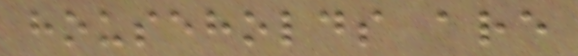households are
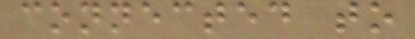connected to
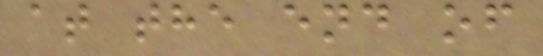at the end of
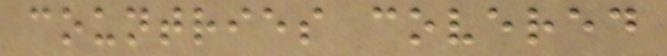countries covered
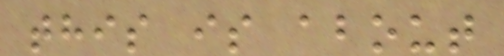this is about
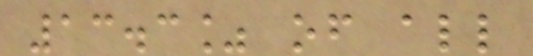13.3% of all
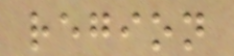region
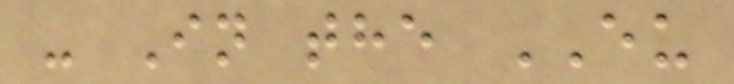- In the EU
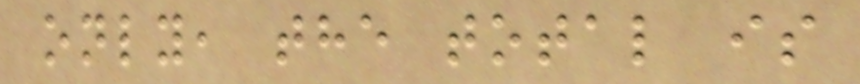only, the total is
